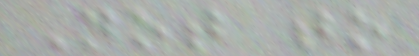Not to
